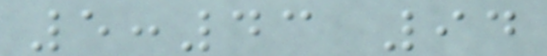5:43 94
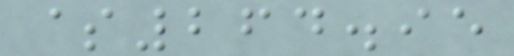$264.95
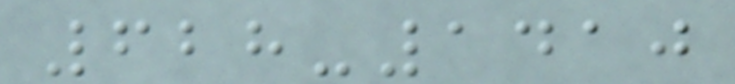628-1410
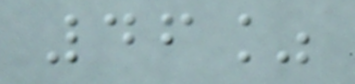46%
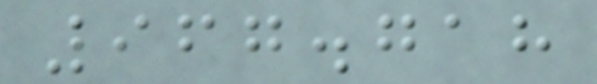967.718
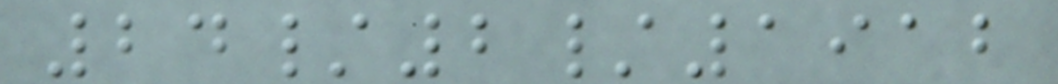24/2/1912
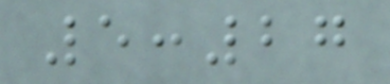5:27
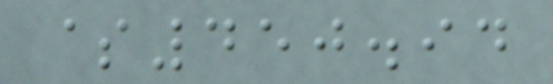$450.94
